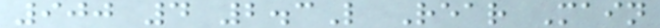900 4 2.3L Rear Main
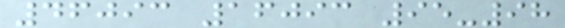46093 16093 95-98
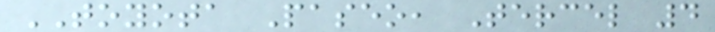TOYOTA Paseo, Tercel 4
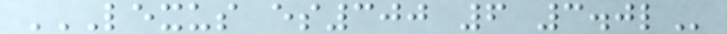LEXUS ES300 6 3.0L
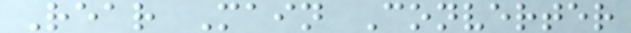Rear Main Converter
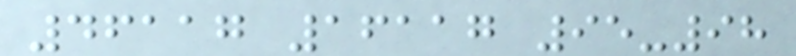46117 16117 95-98
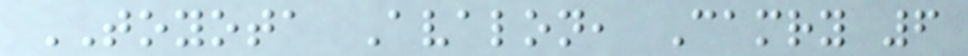TOYOTA Avalon, Camry 6
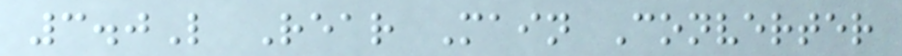3.0L Rear Main Converter
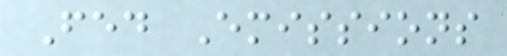Fed Emissions
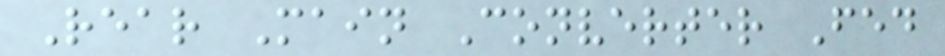Rear Main Converter Fed
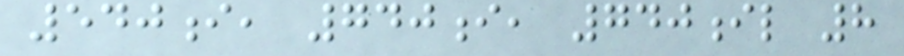540i, 740i, 740il 8
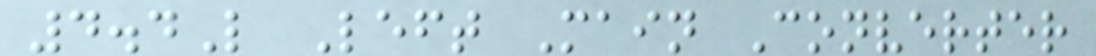4.4L Left Main Converter
